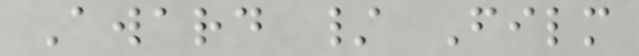Award / Film
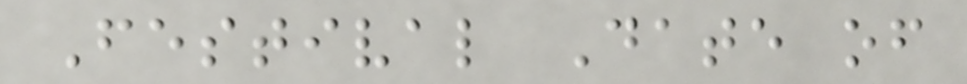Festival Date of
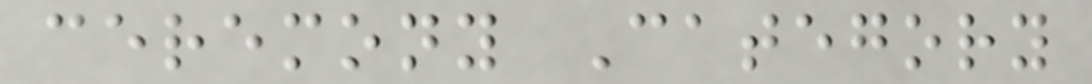ceremony Category
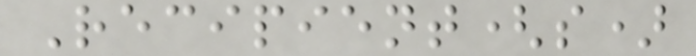Recipient(s)
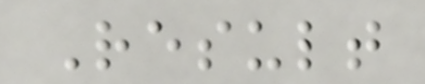Result
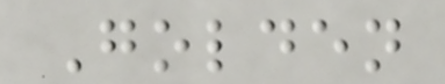Golden
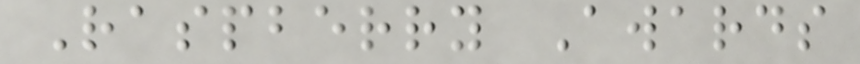Raspberry Awards
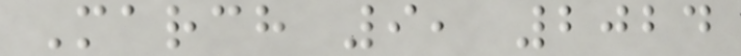March 9, 2024
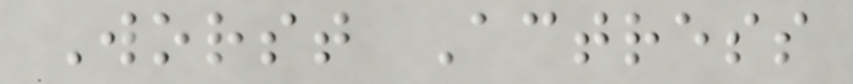Worst Actress
